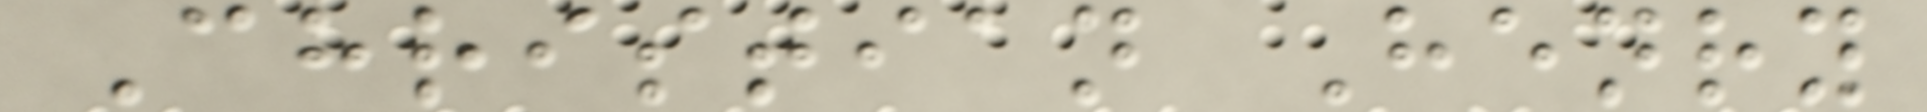Christian Henry
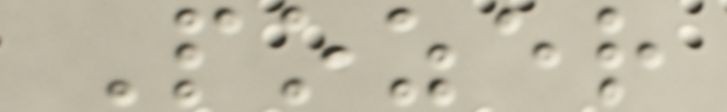Pozer
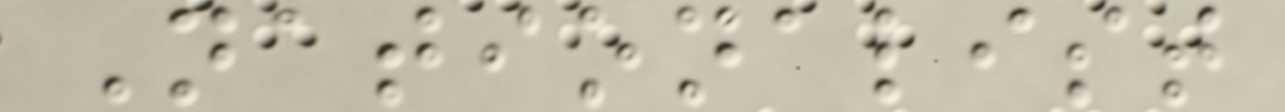Nationalist
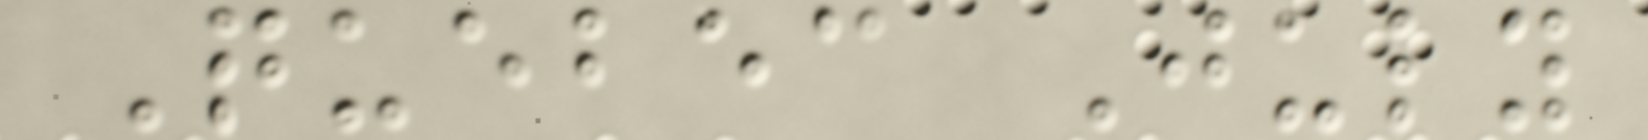Quebec July
